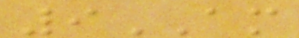9AM
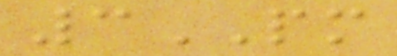3PM
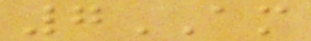7AM
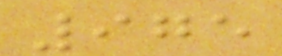975
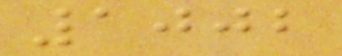1002
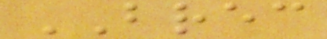BREC
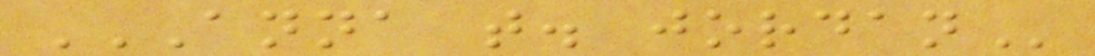ANNA T. JORDAN
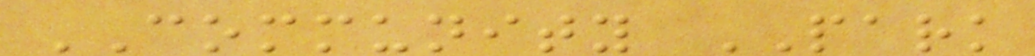COMMUNITY PARK
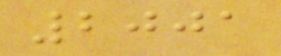2001
